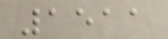1511
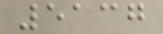5137
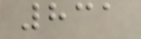831
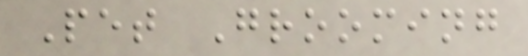Pet Grooming
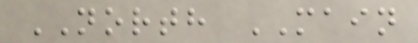NORTH MAIN
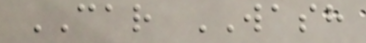CAR WASH
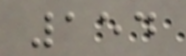154
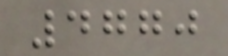4770
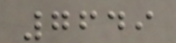7649
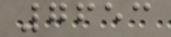7653
